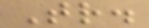Tr.
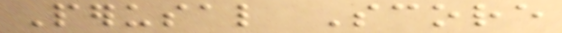Perusal Score
